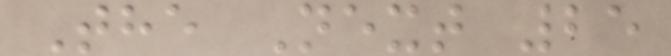The Next 25
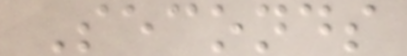Seconds
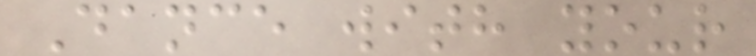Dance with your
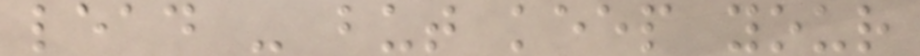lead - but keep your
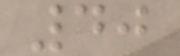40
